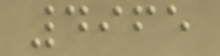4965
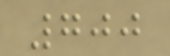700
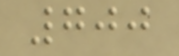700
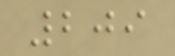209
